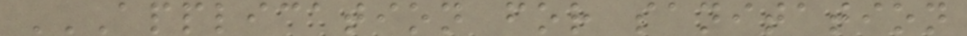APPLICATION FOR SANITATION
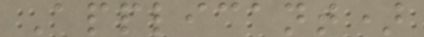Applicant)
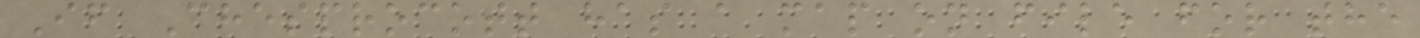If Chesprocott has a map on file for the
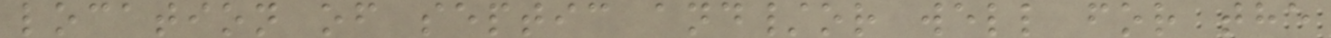location of septic and/or well for the
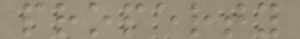property
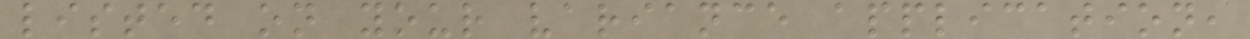listed on your variance application,
